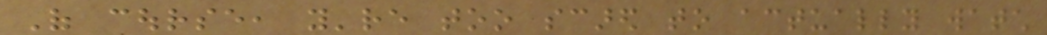Of course, you're too scared to actually watch
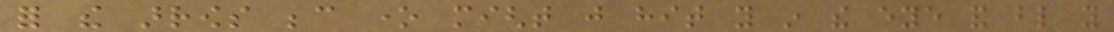for the arrows because one might just hit you in the eye and blind you
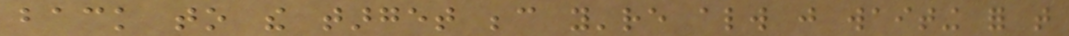back to the target because you're always just waiting for that
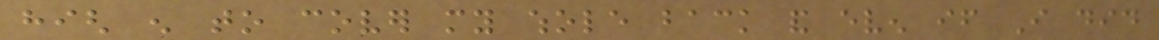high enough to cover my whole back and even if I did
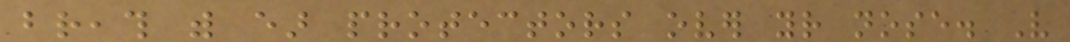breath with ear protectors over your nose. Very
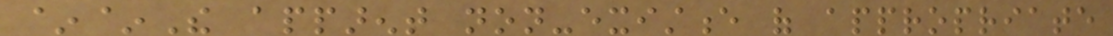~~The apparent non-existence of appropriate
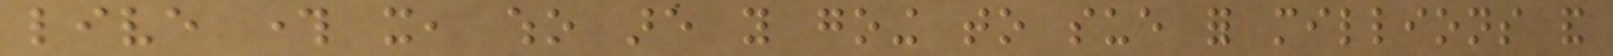live through it, who are you going to sue for millions and
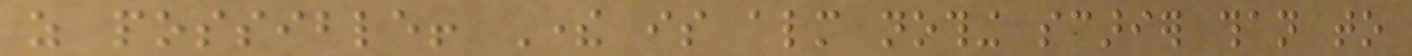as possible! There is almost nothing scarier than to
